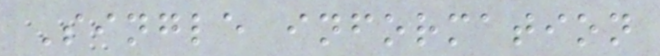Single information
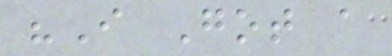"I Got a
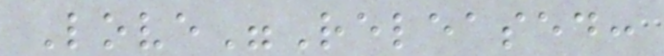Love"Released:
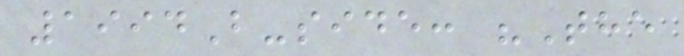1994B-side: "The
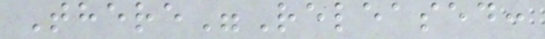There"Released:
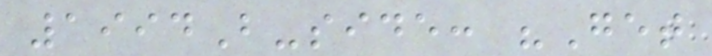1994B-side: "Get
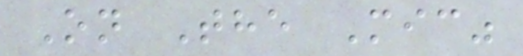On The Mic"
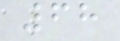68
